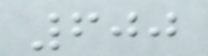600
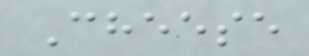Cheese
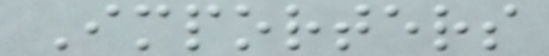Importers
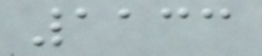1133
